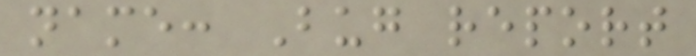name: Bug report
